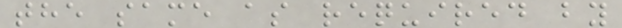the same as required by
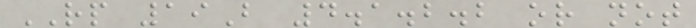RP 19B 4.1.2.2 or not
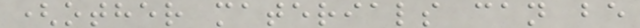(other materials can be
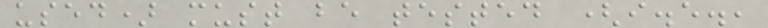used) must be tested (i.e.,
